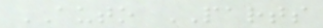AUTO PARTS
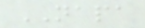NAPA
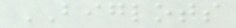BIGLOTS
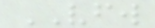VFW
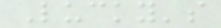Lucky's
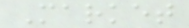Market
